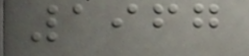1967
